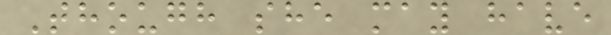Though she may have
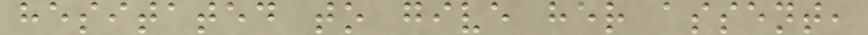hesitated to give her assent,
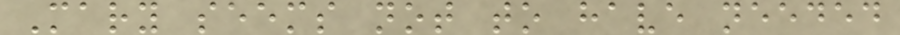Mary seems not to have needed
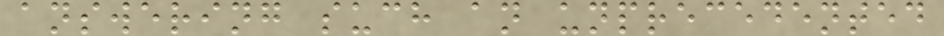answering such an unprecedented
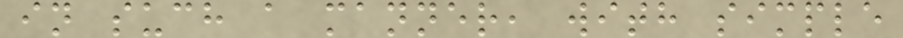in such a manner, with simple
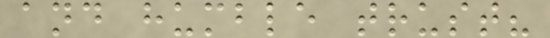and humble trust?
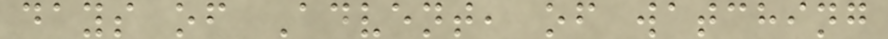days of Advent, of watching
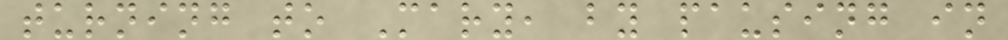turning to Mary, by pausing in
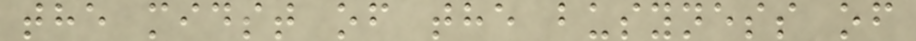the midst of the busyness of
